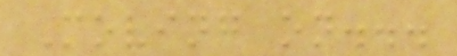Moving on...
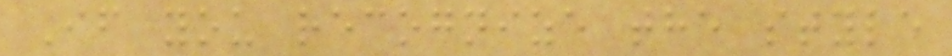If you recognize the style
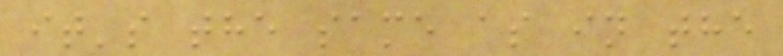it's the same as in the
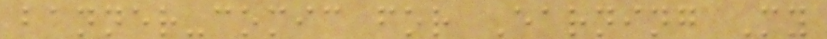banner-comic for Earning My
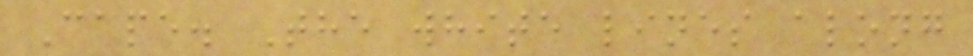Cape. The white lines along
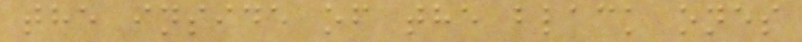the inside of the black ones
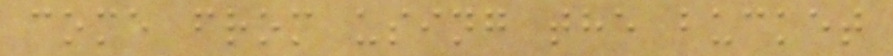come from using the bucket
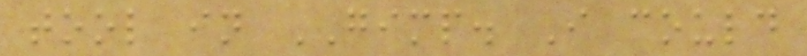tool in GIMP. I could
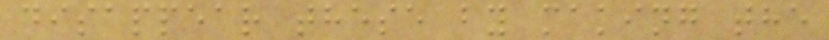disappear these by making the
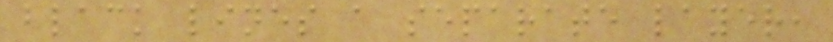black lines a separate layer,
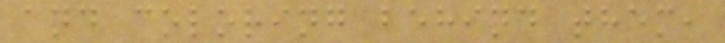and coloring behind them,
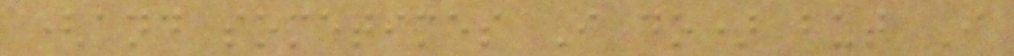(and sometimes I do) but I
